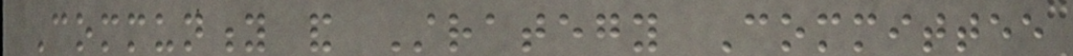Community and Strategy Committee
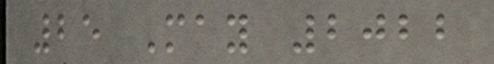25 May 2022
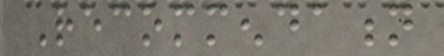Recommendation
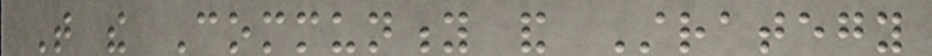That the Community and Strategy
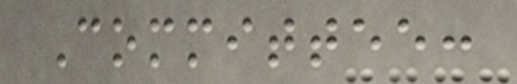Committee:
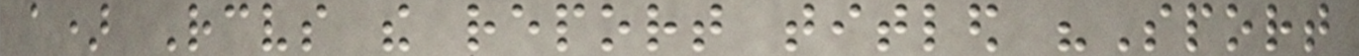a) Receives the report titled "Sport
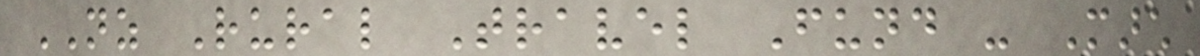NZ Rural Travel Fund - March
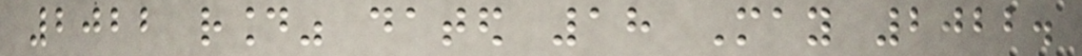2022 round" dated 18 May 2022.
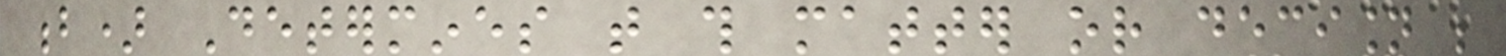b) Determines that this matter or decision be
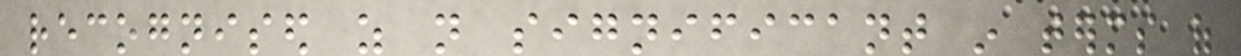recognised as not significant in terms of
